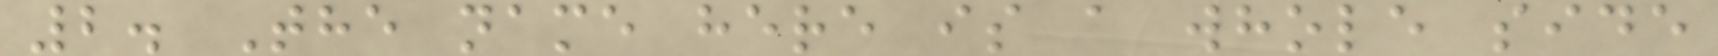2. The name here is a whole side
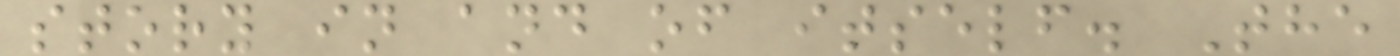story in and of itself. The
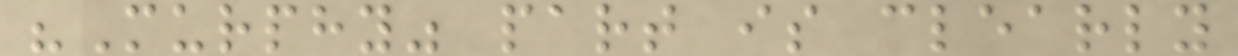"Murphy" part is clearly
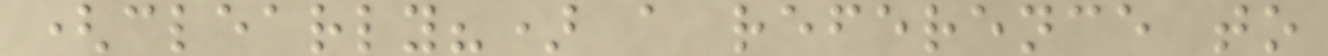(clearly?) a reference to
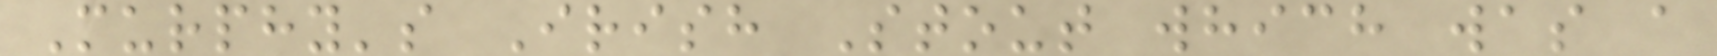Murphy's Irish Stout which was a
